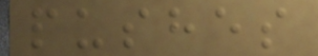pushes
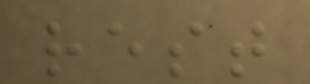rest
